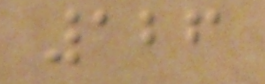126
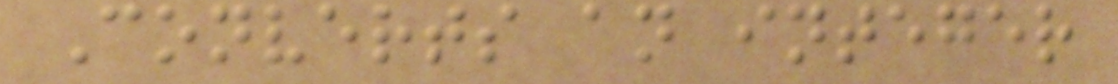Converts an integer
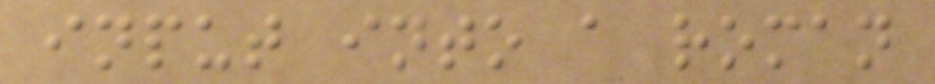input into a roman
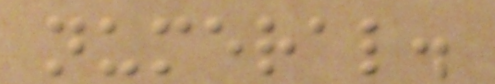numeral.
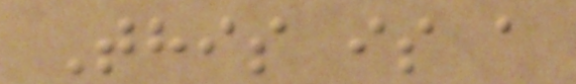This is a
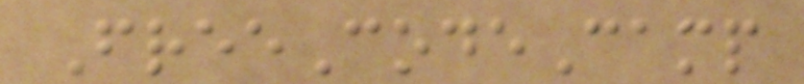FreeCodeCamp
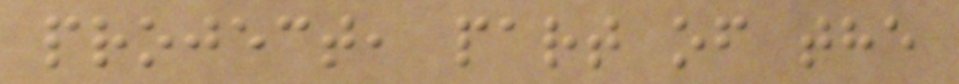project, part of the
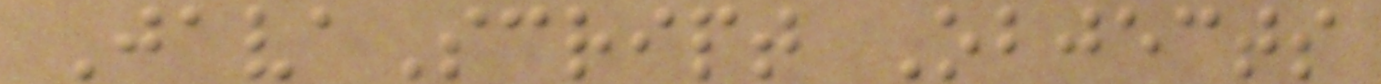JavaScript Objects
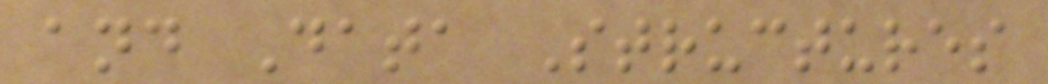and Data Structures
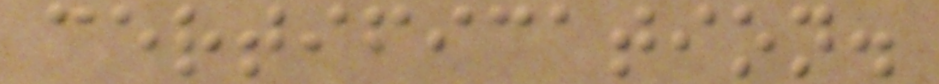certification.
